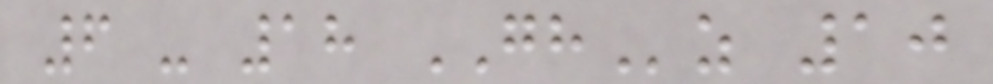6 - 18 GHz 10
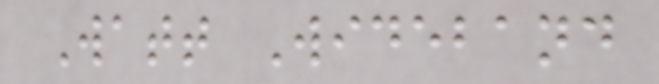Watt Wideband
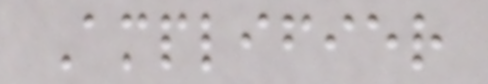Amplifier
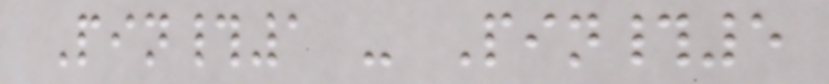Pin#1 - Pin#5
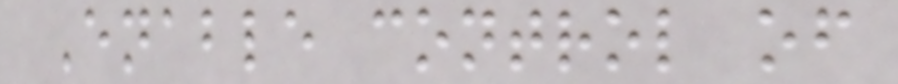Enable control of
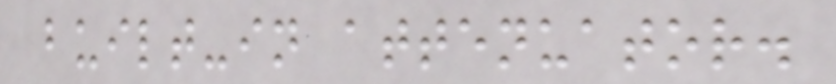built-in attenuator.
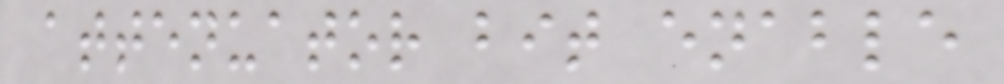attenuator bit enable
